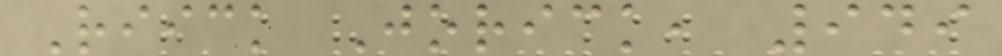Riick Jorick, 949
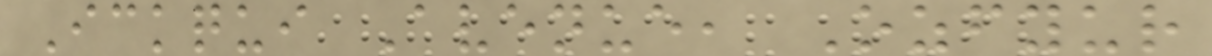Ickqui Avenue, Ozfyur
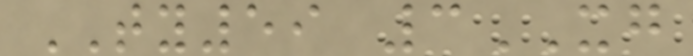TY59 3XG
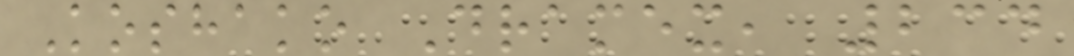Koshako Dramex, 234
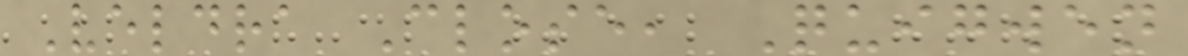Veldra Close, Quigwen
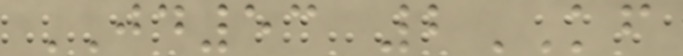JD53 2KF
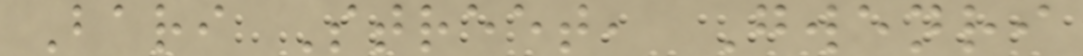Bari Street, Gwenri
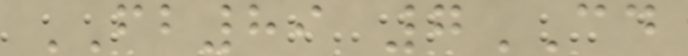FB89 7CD
